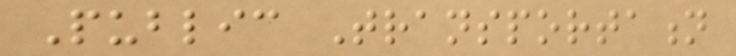Public Transportation
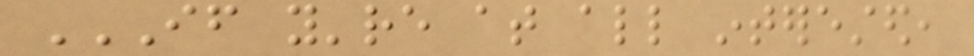IF YOU'RE AT ALL INTERESTED,
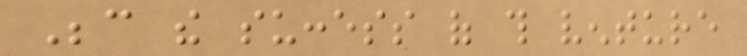Because the success of this venture
